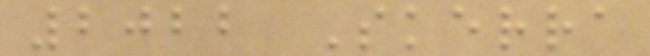2022 Skerra
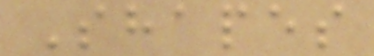Shapes
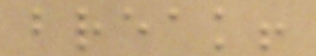break!
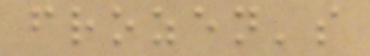frozen's
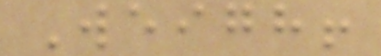Weigh!
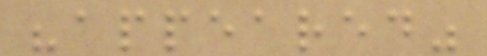"appeared"
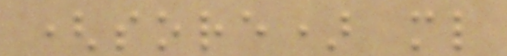(sore) ml
